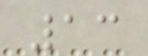13
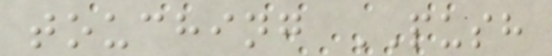touching PUSH
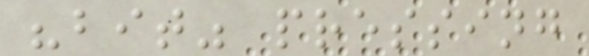"bit" pressing
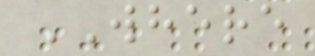WHERE
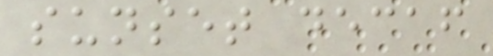sunset decaf
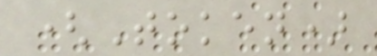(Token)
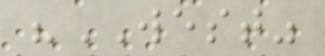"WEST"
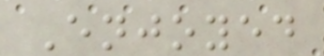Enjoyed
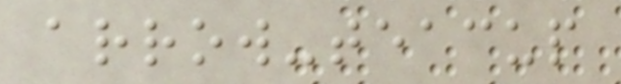arrow-teacup
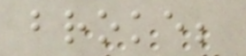broke;
